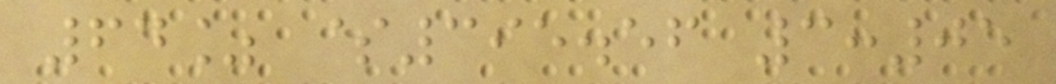64% $395.56 3:05
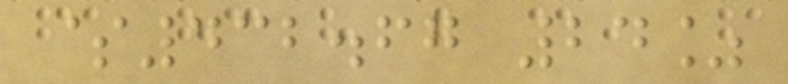$432.67 24%
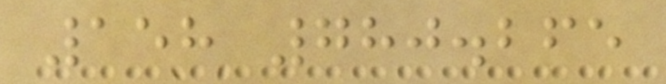158 780.265
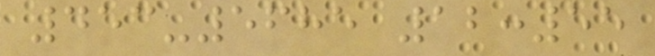453-5685 12:55
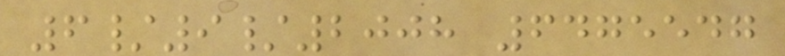6/9/2008 6475547
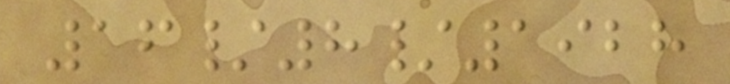16/8/1928
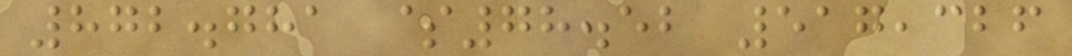872.781 $78.52 517,326
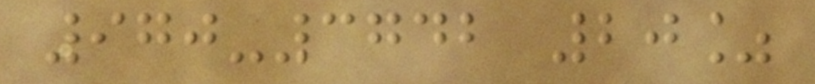970-3742 20%
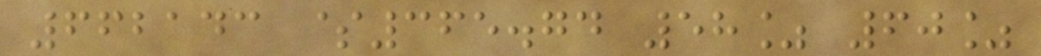662143 $365.74 58% 60%
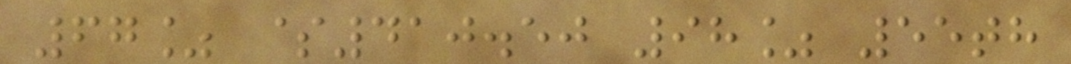67% $410.50 98% 55th
